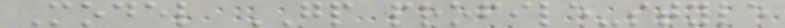Model GP profile-style
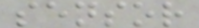sensor
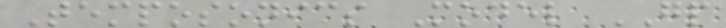Temposonics Model GP
